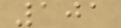101
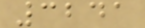3241
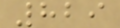829
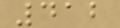412
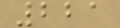221
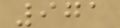971
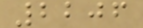2206
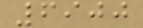6900
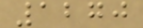1270
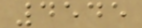4545
